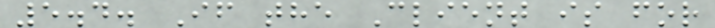5.4. If the Client is for
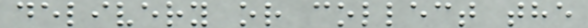delivery or collect the
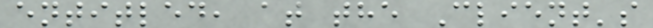entitled, at the Client's
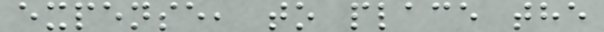expense, to place the
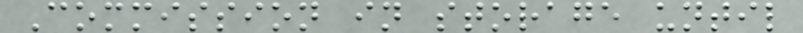Commission in storage until
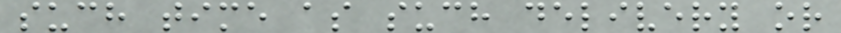such time as such delivery or
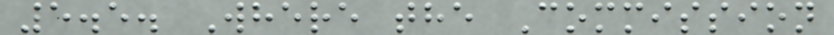5.5. Where the Commission
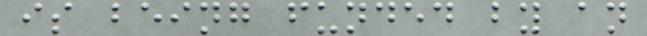is being funded by an
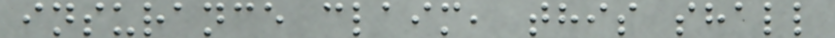insurance claim, this shall
